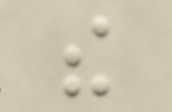the
